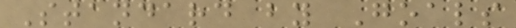Standard by Goals
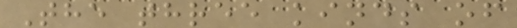The three kinds of
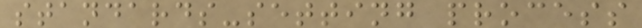standards-setting process
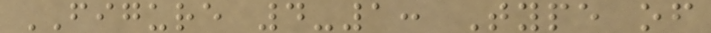FIGURE 4-1: Type of
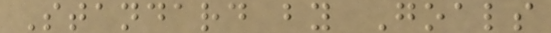Standard by Goals
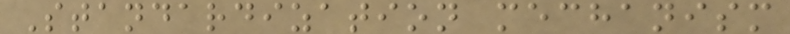Standardization mechanism
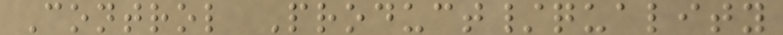Control Product/quality
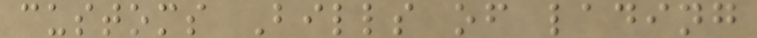customs Bills of lading
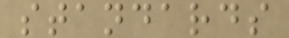standards
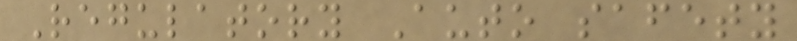Regulatory Auto safety
